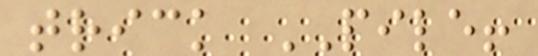trick PILE!
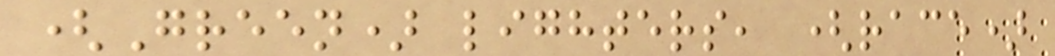(Green) lighters, (race)
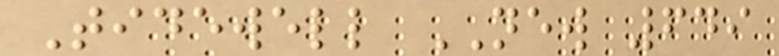Tidewell NEW 649
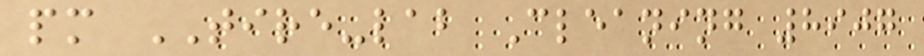pm TIRE-lab Cleaning 8907
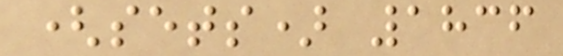(sets) 1836
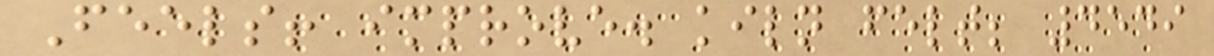Feels! improve. kiln felt; 4549
